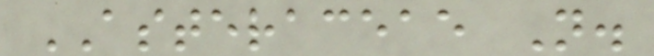ASTERACEAE N.
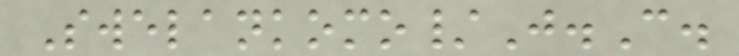Swelankomo/J.C.
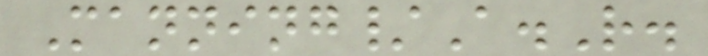Manning/A.R.
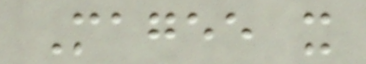Magee x
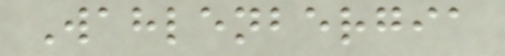Wahlenbergia
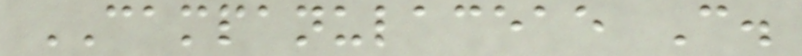CAMPANULACEAE C.
